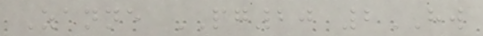Zanne PG20 2HW
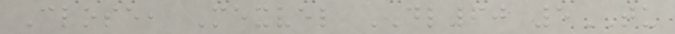Close, Mexvel DL60 5TU
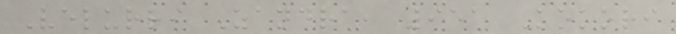Velurri Zandra, 951 Kokori
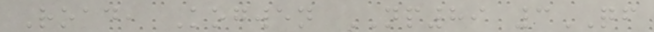Road, Kogwen NP89 3QF
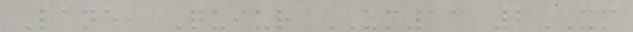Lane, Quiur UM11 2XM
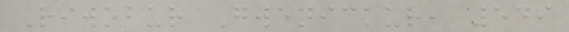Riwobur Gwenickur, 549
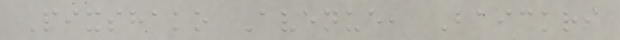Pixshako Avenue, Baickri
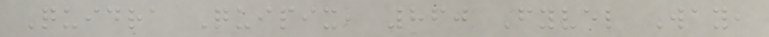Quidra Quipix, 860 Fyvel Way,
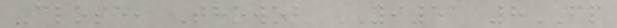Close, Thowob YI51 8FP
